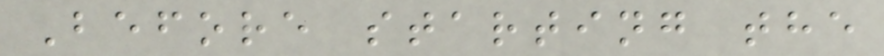Before starting the
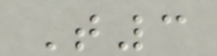T3
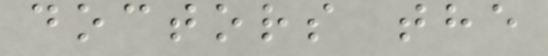doctors the
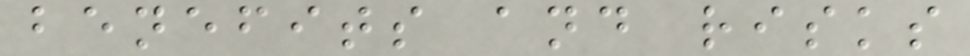benefits and risks
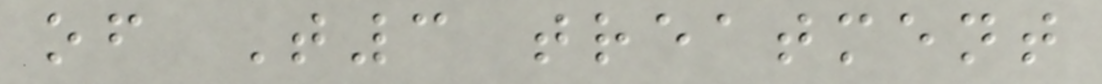of T3 treatment
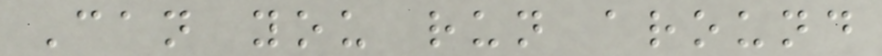Can you run around
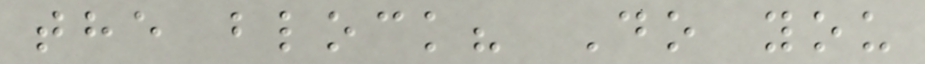the block? Do you
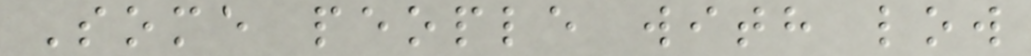Some people with low
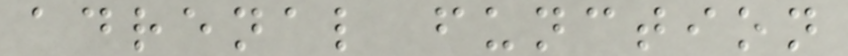adrenal function
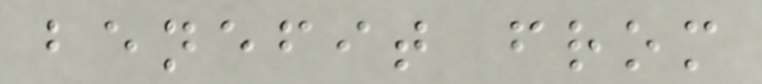benefit from
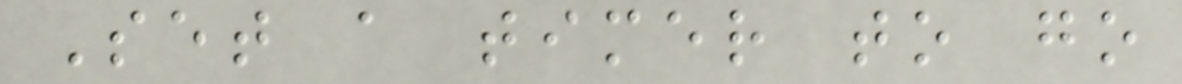Set a timer to go
